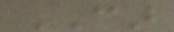CAR
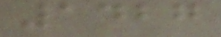1427
